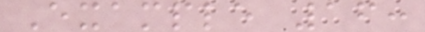Example 16:
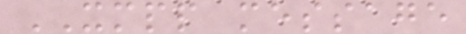XMPP message
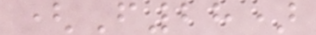(F28)
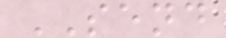SEND
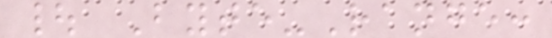| Byte-Range:
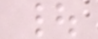|
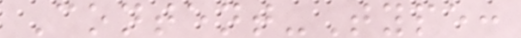Content-Type:
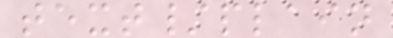text/plain
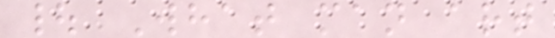| What man art
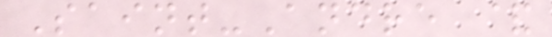Saint-Andre &
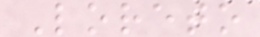Loreto
